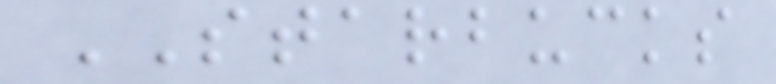STARBUCKS
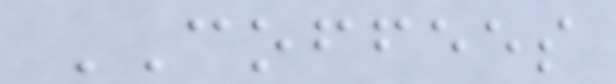COFFEES
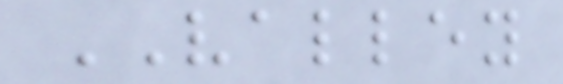VALLEY
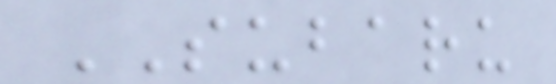SUBARU
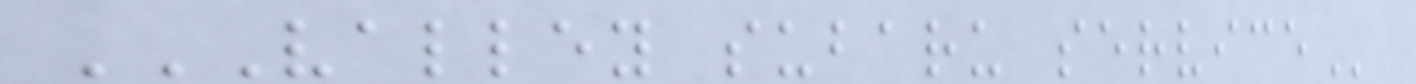VALLEY SUBARU SERVICE
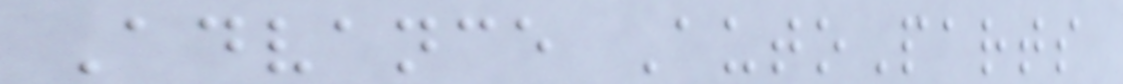Advance AutoParts
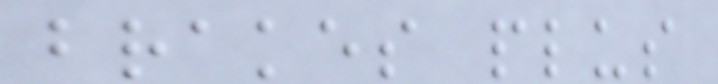brakes plus
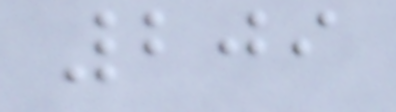209
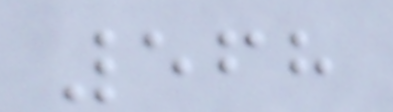568
